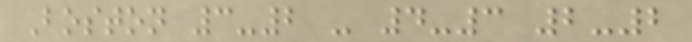Boston 3-2 - 4-3 2-2
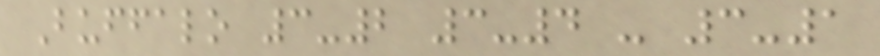Buffalo 3-2 3-4 - 3-1
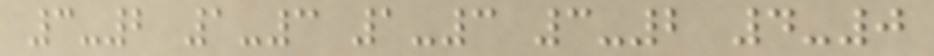3-2 1-3 1-3 3-2 4-0
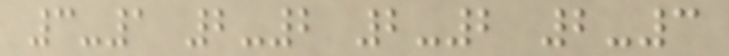3-1 2-2 2-2 2-3
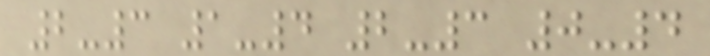2-3 1-4 2-3 0-4
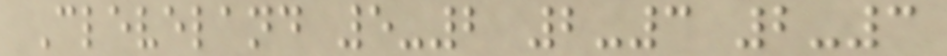Cleveland 5-2 2-3 2-3
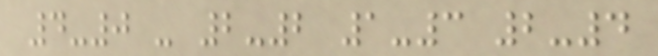4-0 - 2-2 1-3 2-4
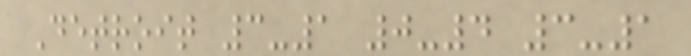Detroit 3-1 0-4 3-1
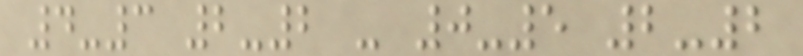4-3 2-2 - 0-5 2-2
